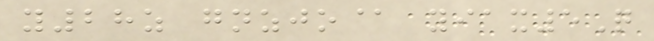y28z gnzjo@ yiax5Q
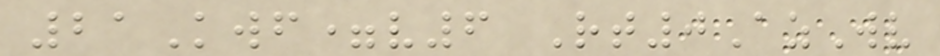21Kwf=v6 Rt0AzWv
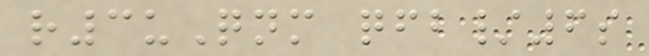r3uQnm qfb/6s
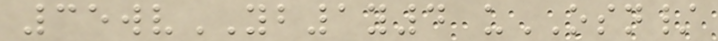35wvYB1y4 uOSN/
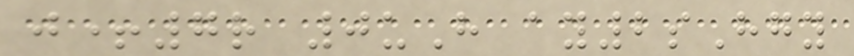j+7r 0uH ay2sHgy
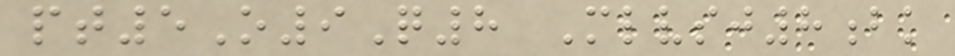pt5O9Q8 Mlvsj8bk
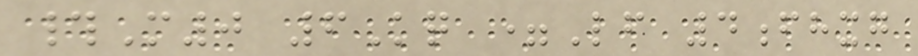#M0 6Kq =Lf 4fhxg
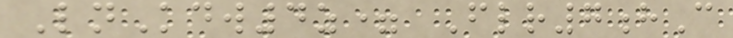LnKdw4z= Flr7hC
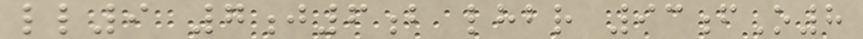ll9 7j6b lhbr 93fO8
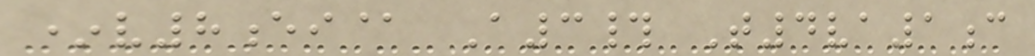*v8ei@ A3# T4va1c
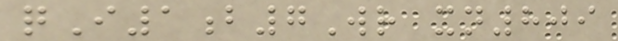qI1b7Wr xn809
